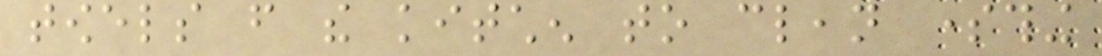towels from the kitchen to clean something
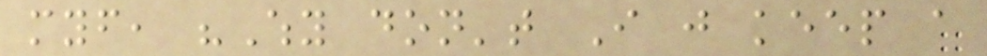myself, "Why don't I just keep a
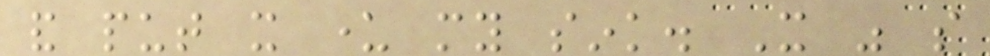and put it under my sink. It was so
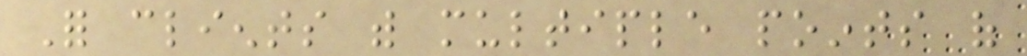For clients with multiple points of
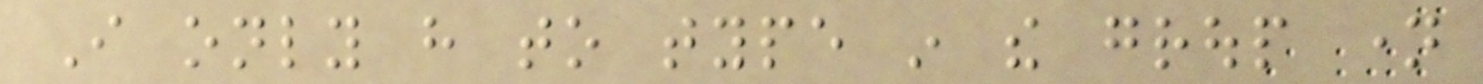I only have to type in the group name
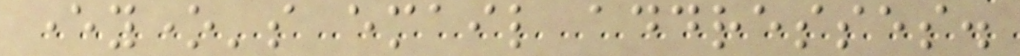everyone's email addresses.
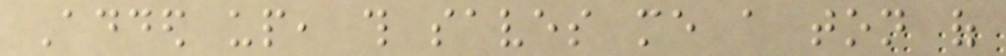Added up, this saves me a ton of
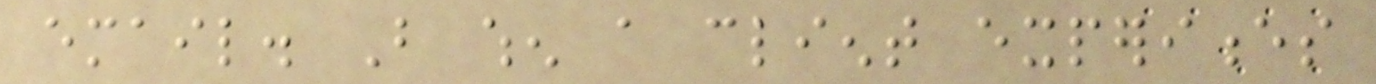email. But when a client experiences
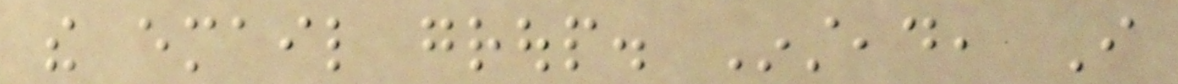the email group. Instead, I
